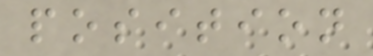position
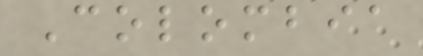Colombia
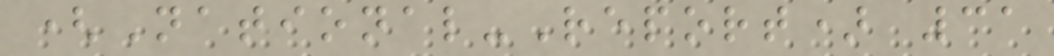(National-Report) 31
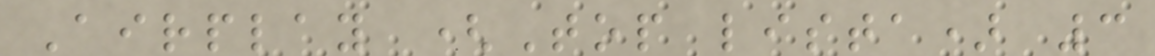Airplay (Top lista) 3
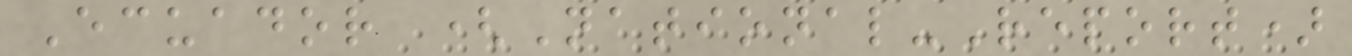Ecuador (National-Report)
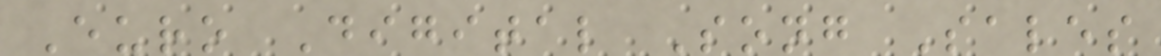Euro Digital Song Sales
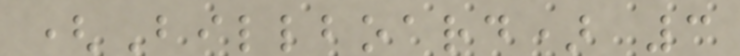(Billboard) 3
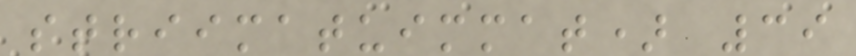striimatuimmat) 39
